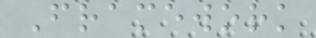Framework
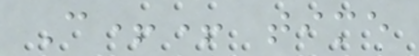C++ time
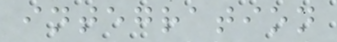integration
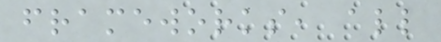frameworks, all
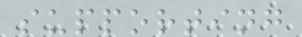supporting
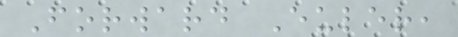Forward Euler,
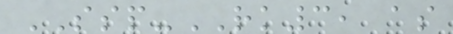SSP-RK3, as
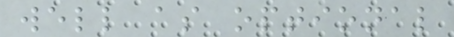well as optional
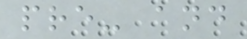pre- and
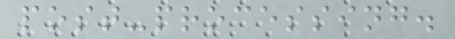post-processing.
